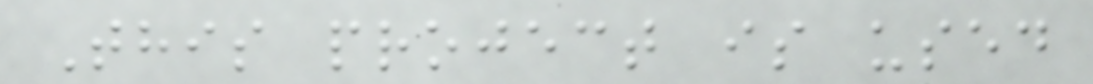This project is used
